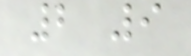2 9
